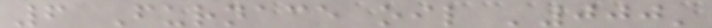6 Furnace oil '000'
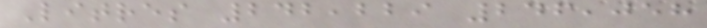Litres 242,229 246,058
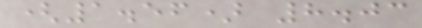(1.56) 8.03
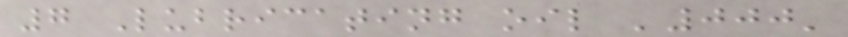7 Lubricating oil '000'
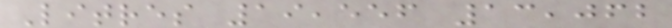Litres 19,556 13,062
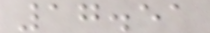17.51
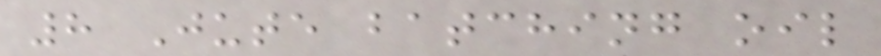8 Jute batching oil
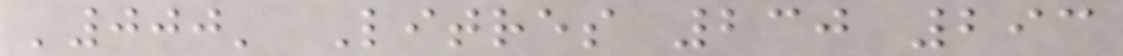'000' Litres 230 293
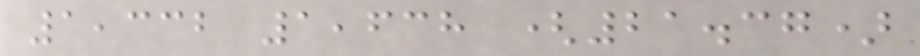1,332 1,638 (21.37)
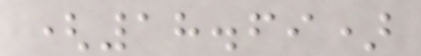(18.69)
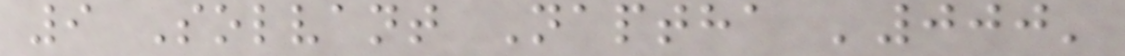9 Solvant Naptha '000'
